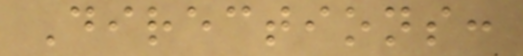Directions:
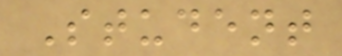Student
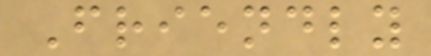Friendly
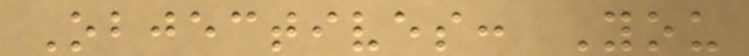Objectives: You
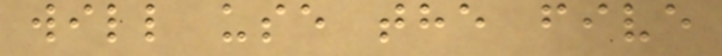will use the five
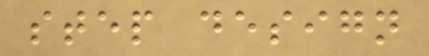step design
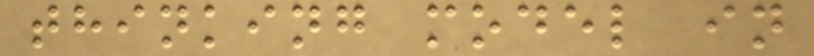thinking model in
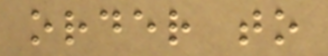order to
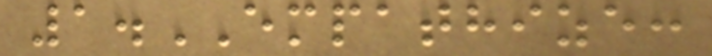1.EMPATHIZE:
